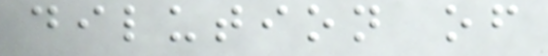dilution of
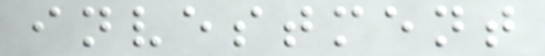investment
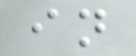in
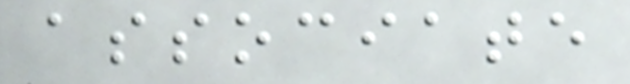associate
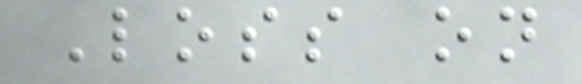Loss on
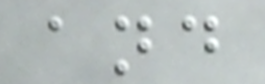and
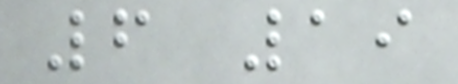6 19
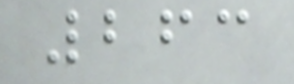263
